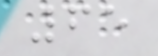65
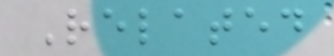Related
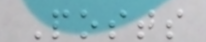Posts
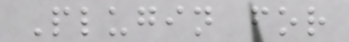Plugin for
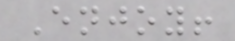Enjoy!
